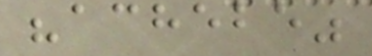"achebe"
